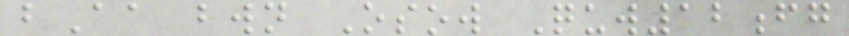bAa bwn Osow Quw12fg
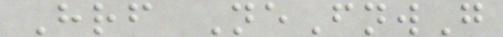Hrf NeFnwG
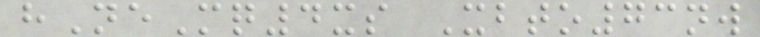hNeMq4xs Xbto73nw
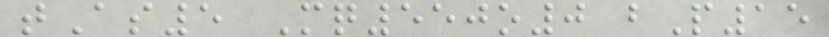tAs5 Mq550o0 bP15
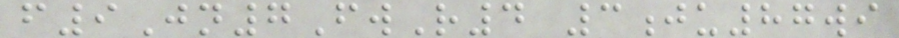f9Jn7FwR4 3ju87wi
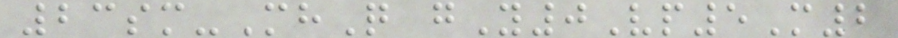23sm-MhQ gY0Vp5M2
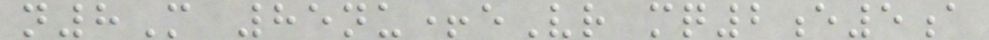n8M 85nu+eVr mq2e5a
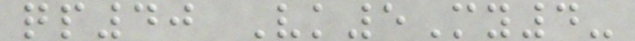qp40 Vk5My4-
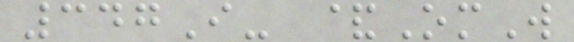347I- &OmW
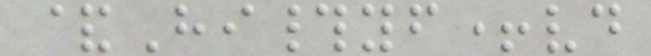&Hi#yf+vd
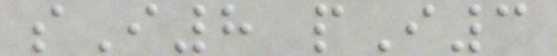sI8 pI3
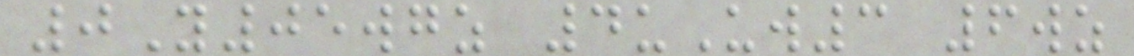0Y05wgz 4uUw3 6wz
